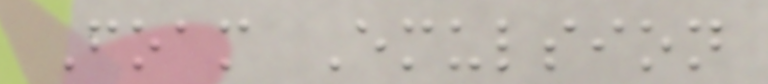Foam Emulsion
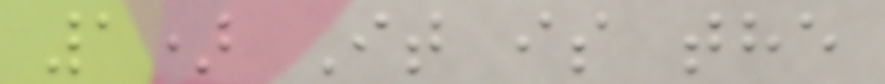1) It is the
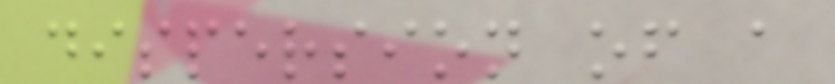dispersion of a
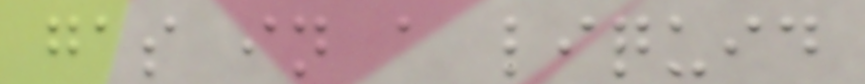gas in a liquid
